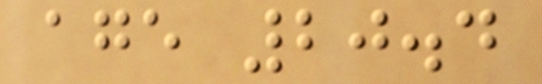age 20.4
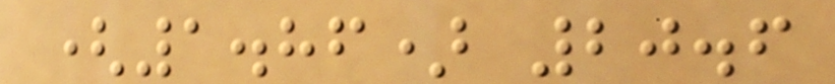(1.86) 20.6
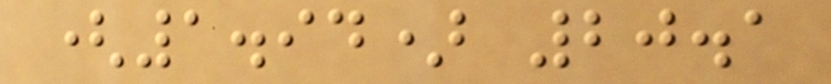(1.94) 20.1
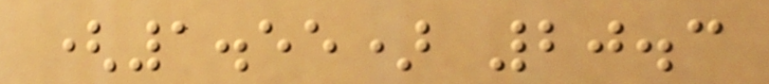(1.55) 20.3
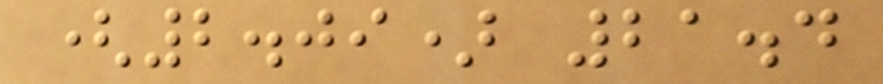(2.09) 21.4
